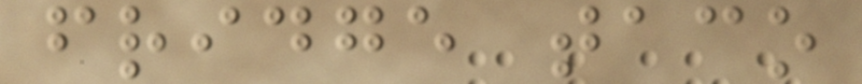fridge taco
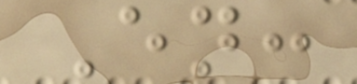En:
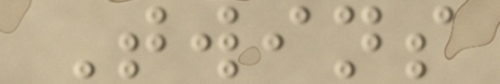Twins
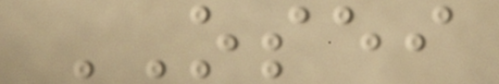OSEI
